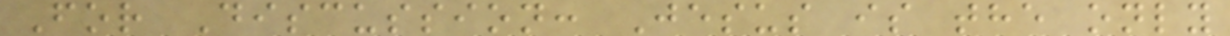For Discussion: Jesus is the only
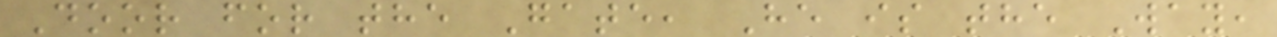Door for the Gate, He is the Way,
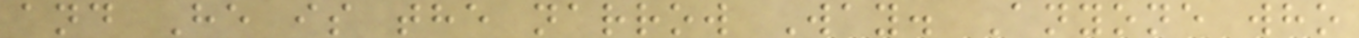and He is the narrow Way. Anyone who
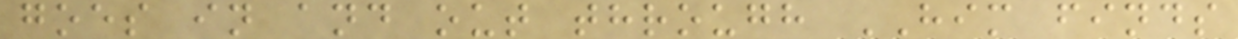goes in and out through HIM finds
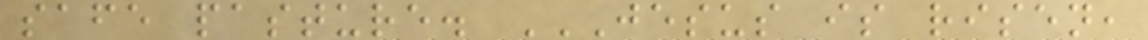safe pasture. JESUS IS RISEN,
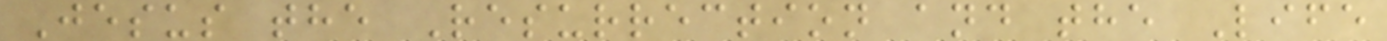Jesus the Resurrection and the Life
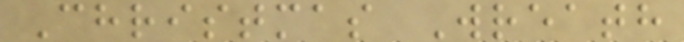Christmas Wreath
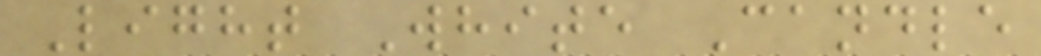Light White Candle
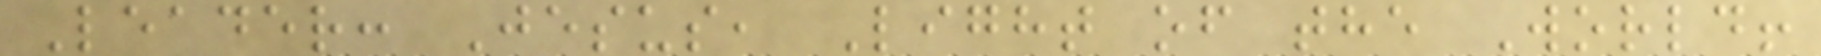Leader: Jesus, Light of the World!
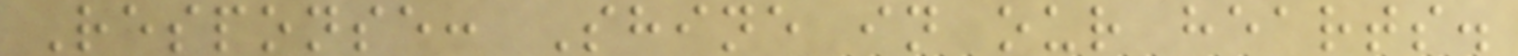Response: Shine in our hearts.
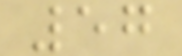57
